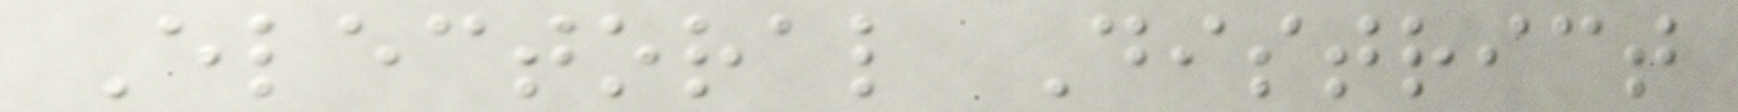Electoral District
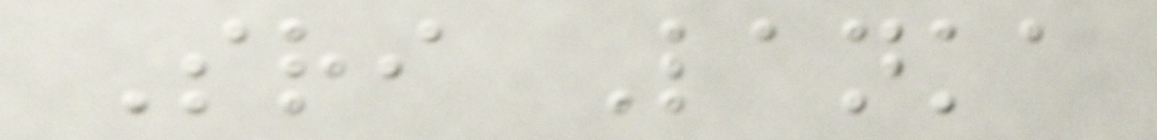Sri Lanka
